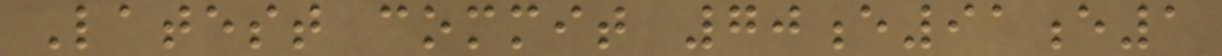Latest commit 70e91e1
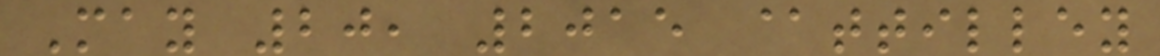May 20, 2015 @ttilley
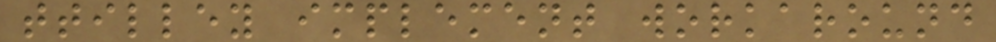ttilley implement workaround
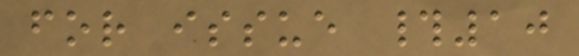for issue #10
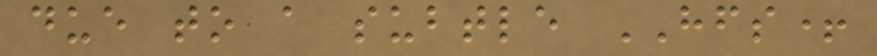due to a subtle HFS+
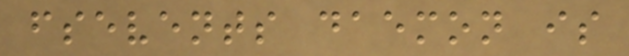fsevents daemon is
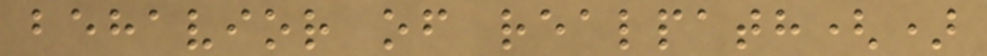behavior of realpath()
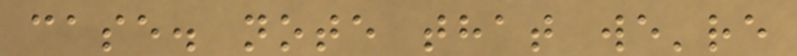case. note that we're
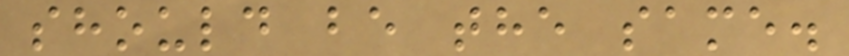should be the same.
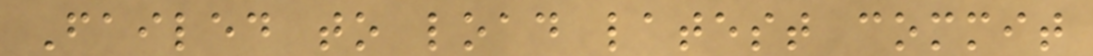Failed to load latest commit
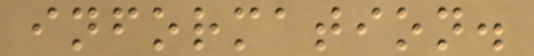information.
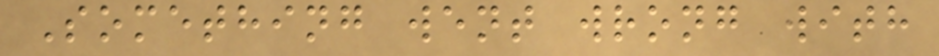Something went wrong with
